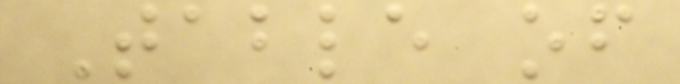Table of
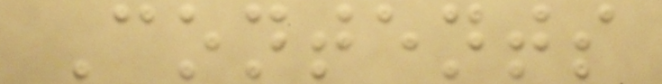Contents
